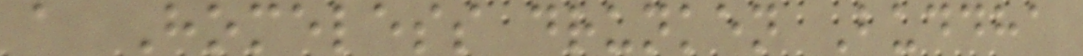a Homeless drunken Buddha
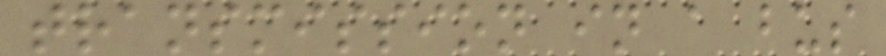transmission in a bus
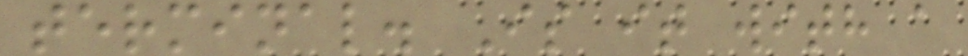terminal. Is it with a
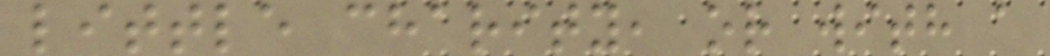little charity, or with a
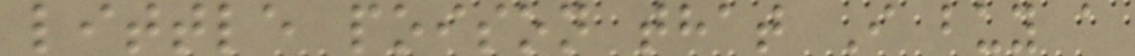little poison that I buy a
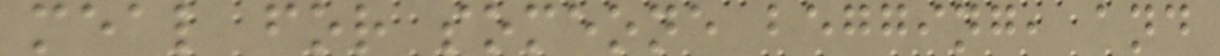meal for someone begging, and
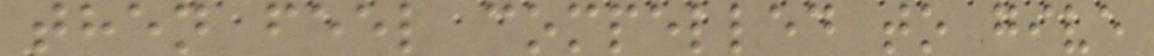then feel compelled to give
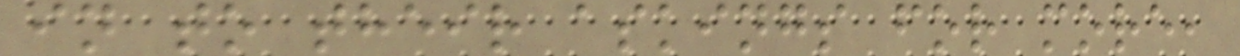in to their askings for more,
